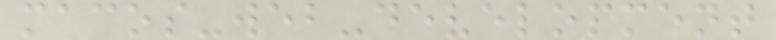macos-web-development
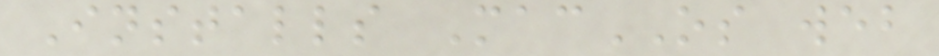Installs MacOS web
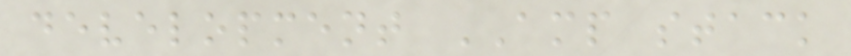development AMP stack
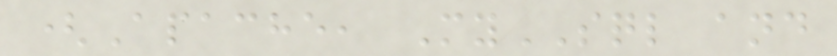(Apache, MySQL and
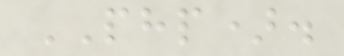PHP).
